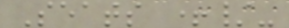Seats +/-
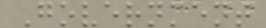Government
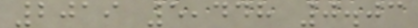2019 5,448 0.03
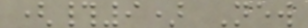(#9) New
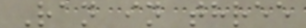Ran in three
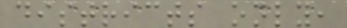districts only,
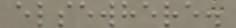elsewhere.
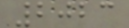2023
